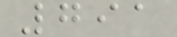791
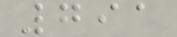791
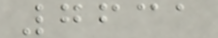7631
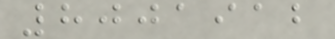8001912
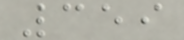359
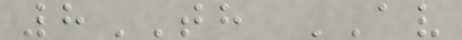8TH AV
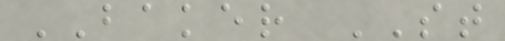BAKER ST
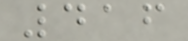416
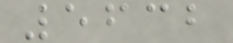5632
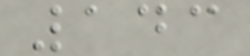143
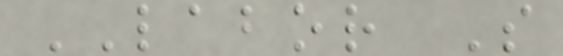LABOR S
